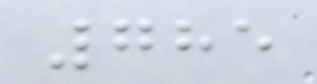785
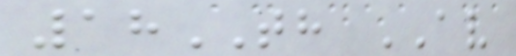18TH AV
